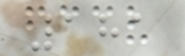181
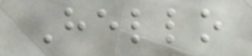Hello
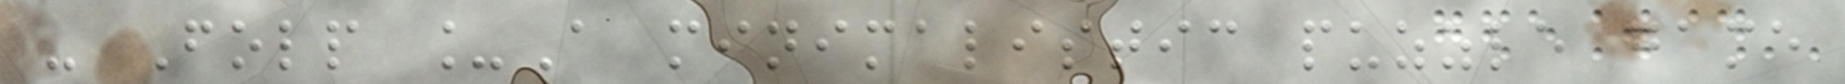- Folp _A minimalistic puzzle game
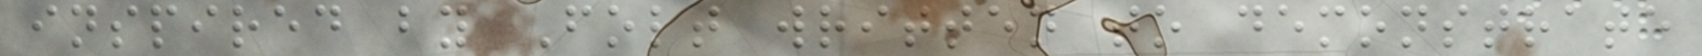inspired by Folt written to demonstrate
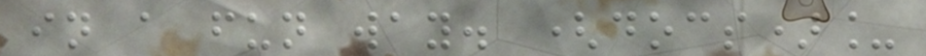in a fun way. (docs)_
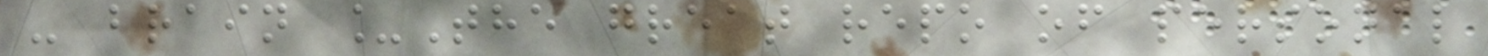- brain _The great repo of personal
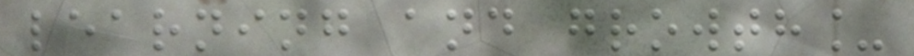learning and growth_
